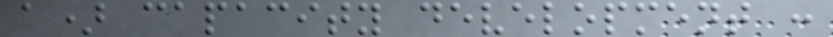a) capacity development :
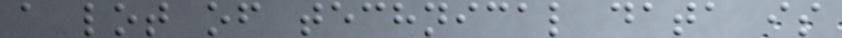a lot of technical data is
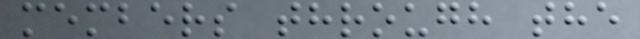members through the
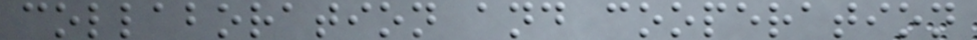collaboration and cooperation
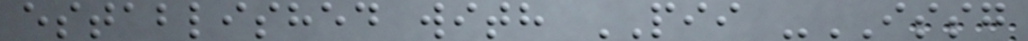established with PII -ISSG
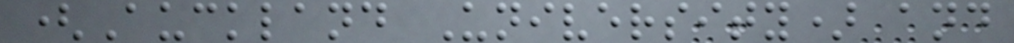(Auckland University) and
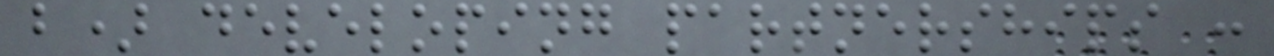b) developing partnerships :
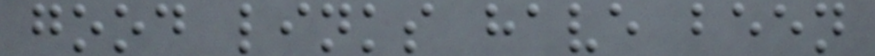good links have been
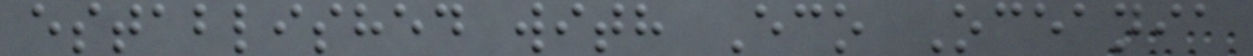established with Eco Oceania
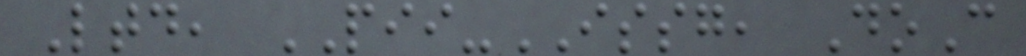Ltd, PII-ISSG, DoC
